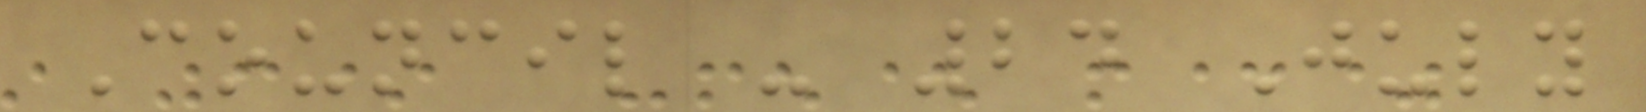Council - 24 July
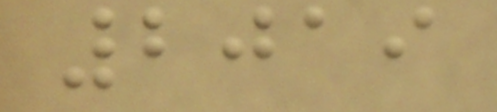2019
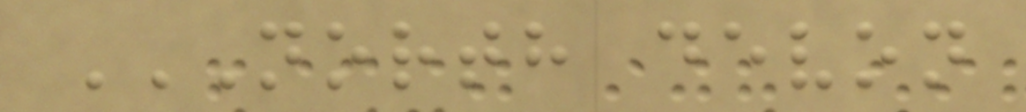NORTH DEVON
